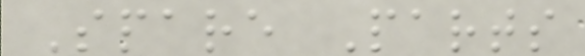Spare Parts
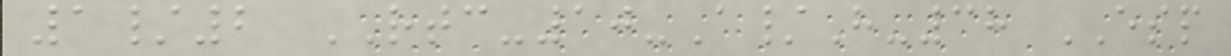1/2 RTC-10-A/H-38 ESP
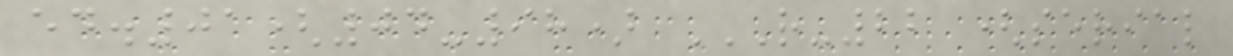ed.01(04-98) R-22 (SERIAL
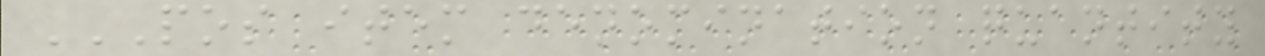POS ITEM DENOMINATION QUANTITY
